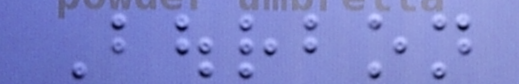Bourbon
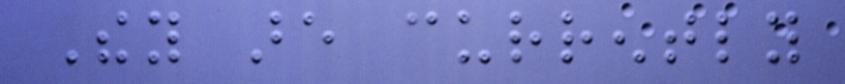They are currently
